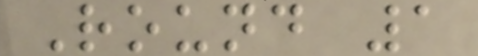Round 1
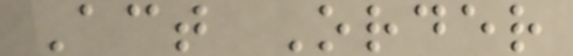Act Order
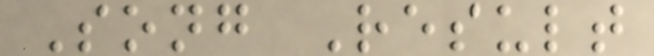Song Result
